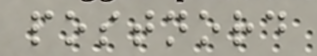postnord
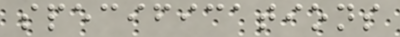specifications
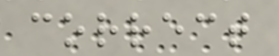correct
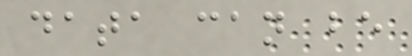data can be
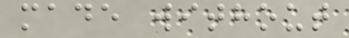made without
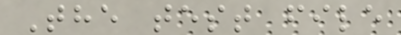The test file
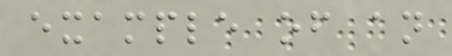example of an
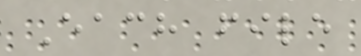Each file
